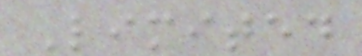Limited
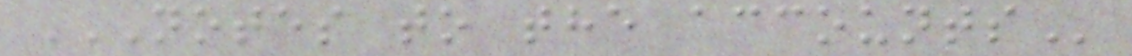NOTES TO THE ACCOUNTS
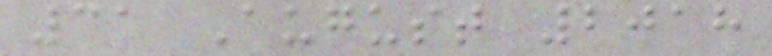31 August 2018
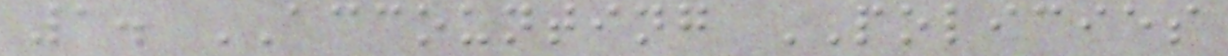1. ACCOUNTING POLICIES
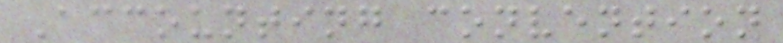Accounting convention
